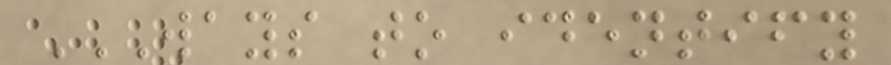WAYS TO IDENTIFY
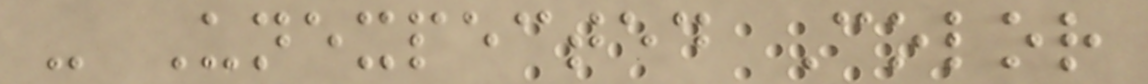- Unexpected Color
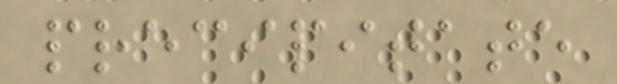precipitate
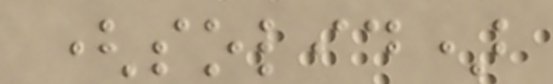(solid)
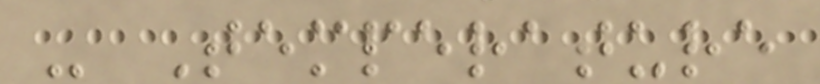- Temperature
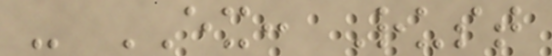- EX: Rust
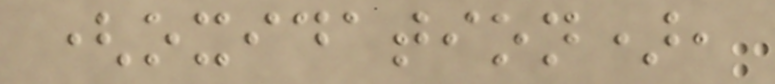(oxidation),
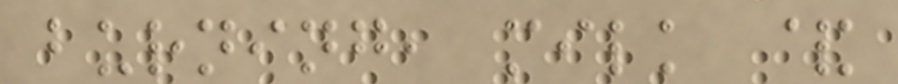burning, milk &
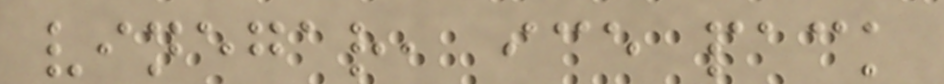vinegar, ice pack
